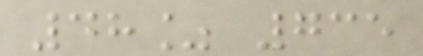48% 735
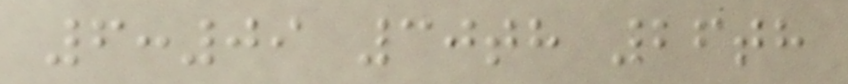6:09 30th 26th
